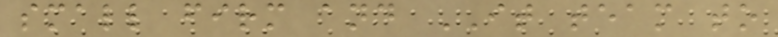small firm and IT team to
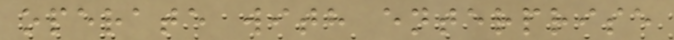operate with enterprise
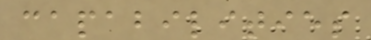capabilities
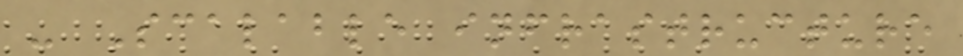- Scalable infrastructure
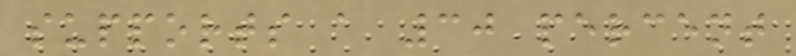supports a 30 percent
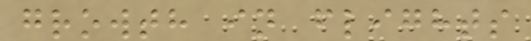growth in flights
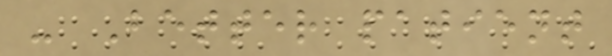- Better patient
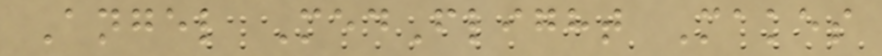Angel MedFlight Makes
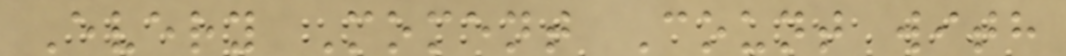Every Moment Count with
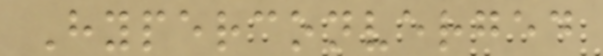Hyperconverged
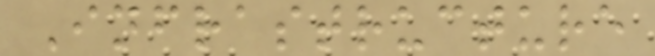Infrastructure
